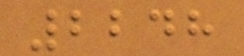2248
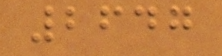2647
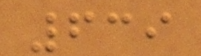639
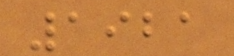1921
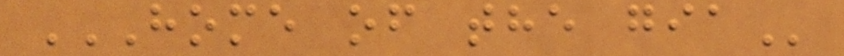HOME OF THE GIA
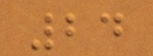24
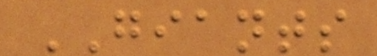GIANTS
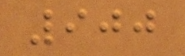900
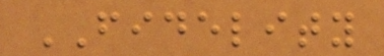FIDELITY
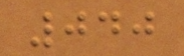040
